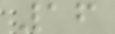16
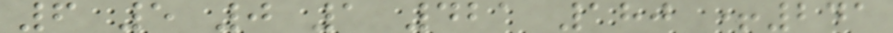6 5 0 1 421 180 +241
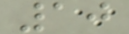10
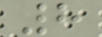8
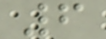6
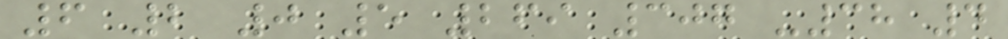6 2 0 5 269 307 -38 4
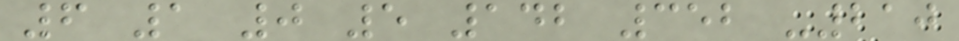6 1 0 5 142 352 -210
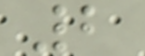2
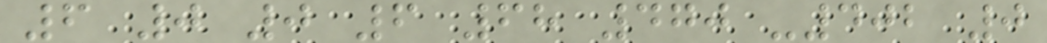6 0 0 6 68 470 -402 0
